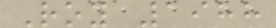Roy 1988
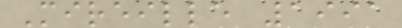Mireille 1991
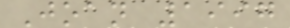Joan 1997
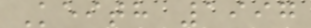Keith 1997
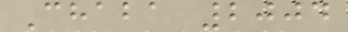Chaba 2004
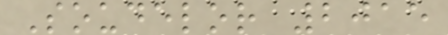Soudelor 2015
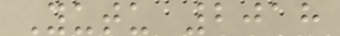Yutu 2018
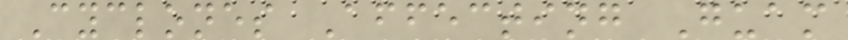Cyclones Affecting Guam
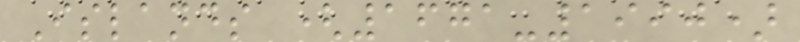Islands (1671-1990)
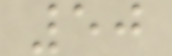50
